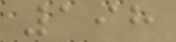198
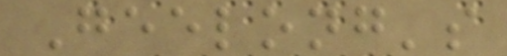Geelong's
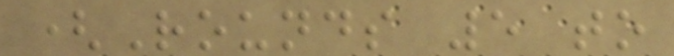(Rounds 5 to
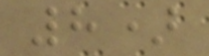8)
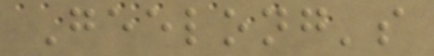Geelong's
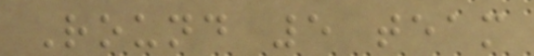Round 5 team
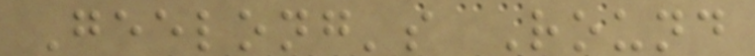Geelong's Round
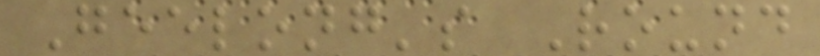Geelong's Round
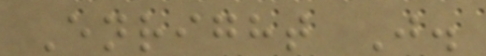Enright J.
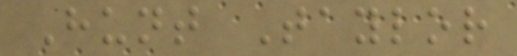Hunt Taylor
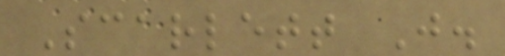Scarlett J.
